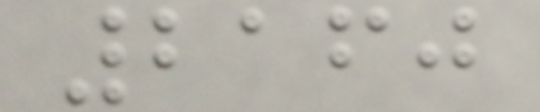2160
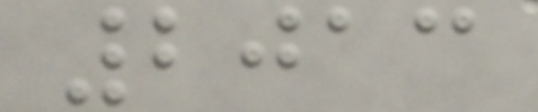2013
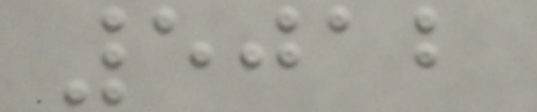5012
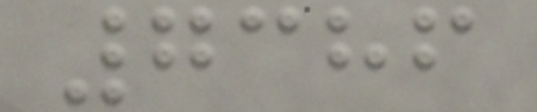7386
